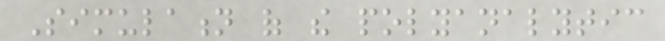Simulation of the polyanalytic
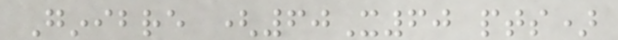Ginibre (60X60 pts)
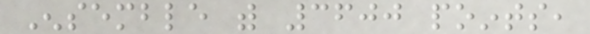Ensemble with 3600 points,
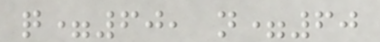q=60, n=60
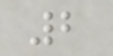2
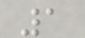1
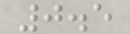0.5
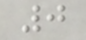0
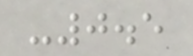-0.5
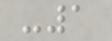-1
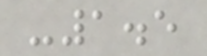-1.5
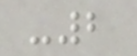-2
